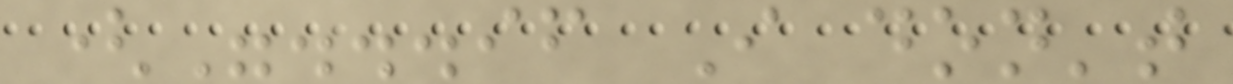("...if I don't
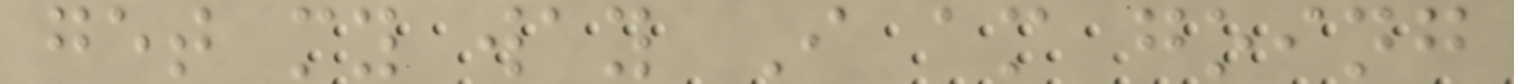get my way I am going
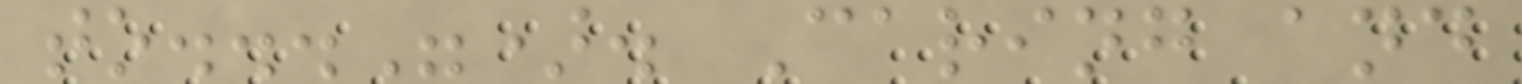to..."). Caring and
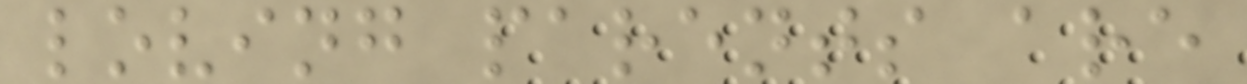loving parents are
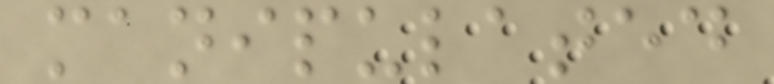manipulated
